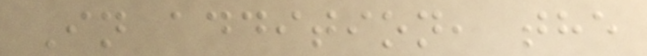In addition, the
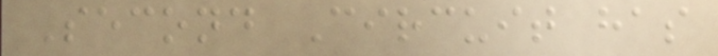Second Circuit has
